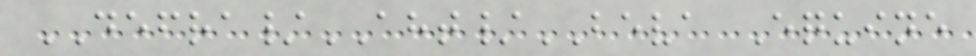DEFRA/AHT/BEVA Equine
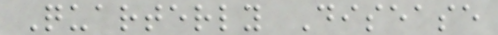Quarterly Disease
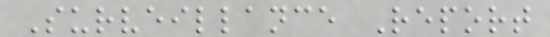Surveillance Report
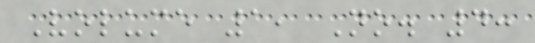Volume 1, No. 4:
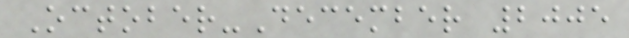October-December 2005
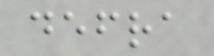defra
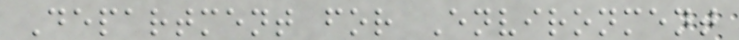Department for Environment
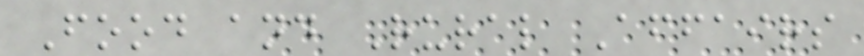Food and Rural Affairs
